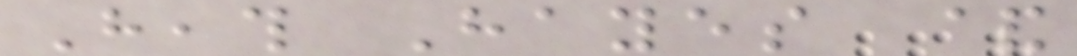Heath Hayes &
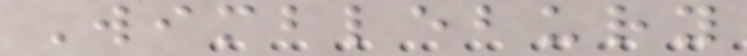Wimblebury
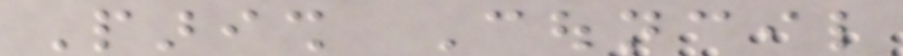Parish Council
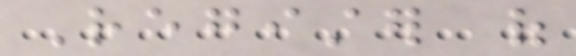Register of
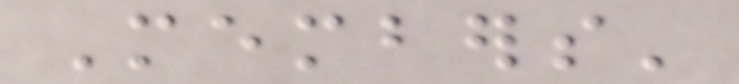Members'
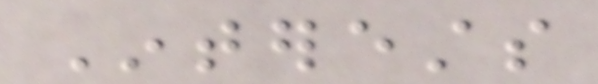Interests
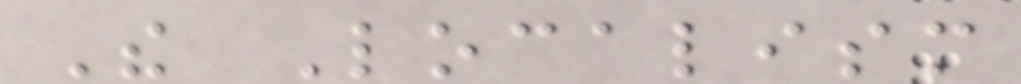The Localism
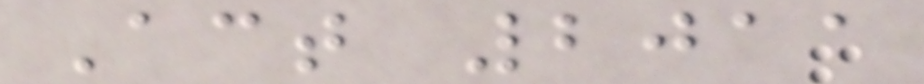Act 2011
